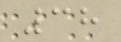38
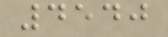4540
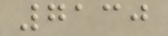7130
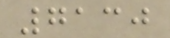7130
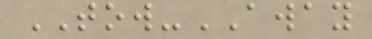TOW-AWAY
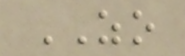ZO
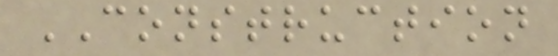CONSTRUCTION
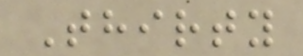Thirty
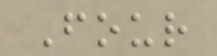Four
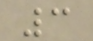3
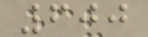600
